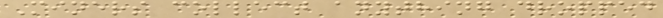Miners collect anything dropped
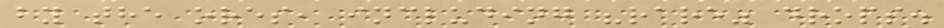by the ores, including "rare" drops.
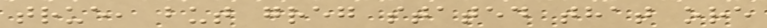true, but greg stated that ore
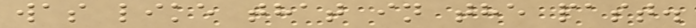was like that in the past.
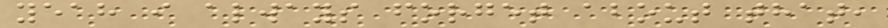yeah i always forget about that,
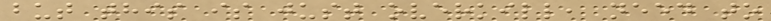but this is just overkill, need to
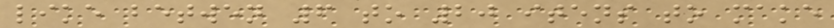like betwen 6 to 20 itens to make
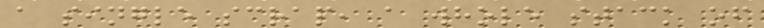a single scrap, a whole stack of
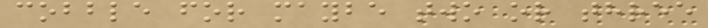cobble for maybe two or three
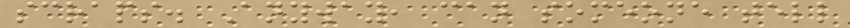scraps. Anyway, can someone tell
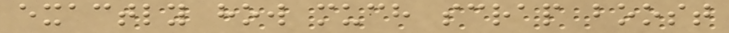exactly how much scrap boost
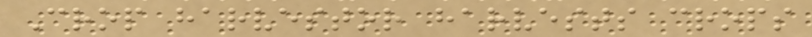Crop harvestor harvests crops
